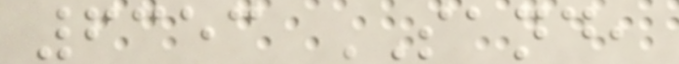6353 SAND,
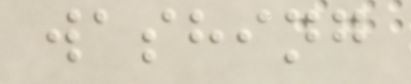washing
